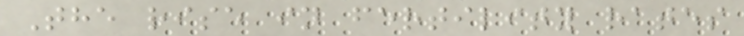The rise in fertility rates
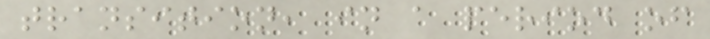transition, in a period of
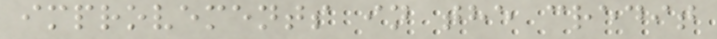improvements in the credit
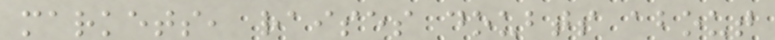markets, raises doubts about
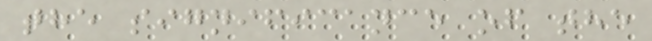the significance of the
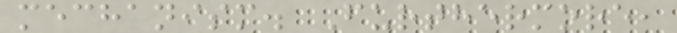mechanism. Furthermore,
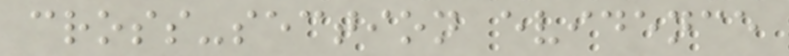cross-section evidence
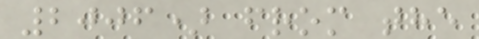2006) from the
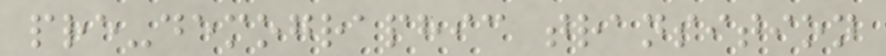pre-demographic transition
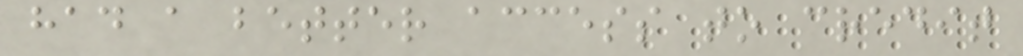had a better access to credit
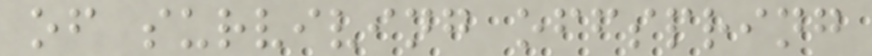of surviving offspring
